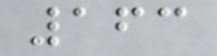163
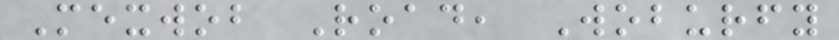Mexwob Road, Woburfy
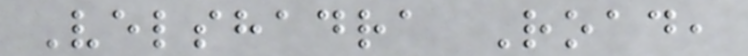Velshadra Road,
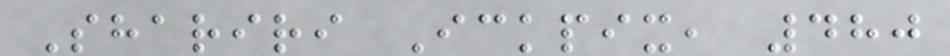Shariri Ickpix, 480
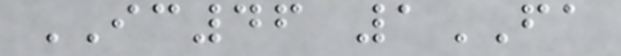IC46 1FA
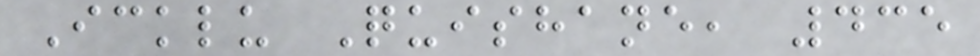Icklu Quishane, 435
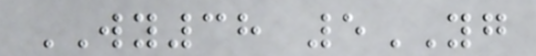WY38 5YG
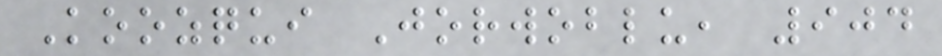Koozqui Jorwoblu, 904
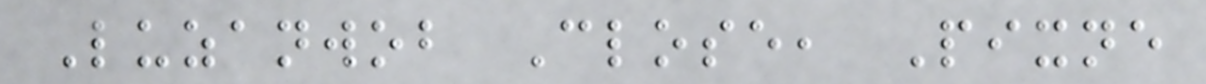Luzanwob Close, Pixne
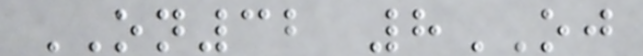ON32 8OJ
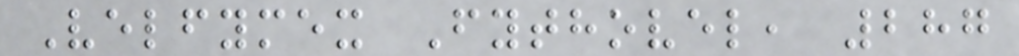Velfymex Fythovel, 287
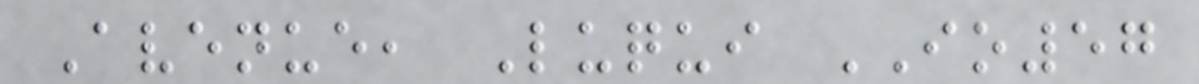Avenue, Luqui IO57
